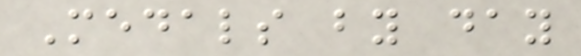Medals by day
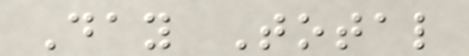Day Total
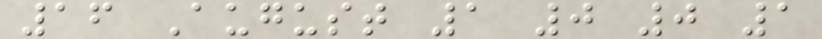16 August 1 0 0 1
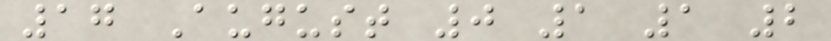17 August 0 1 1 2
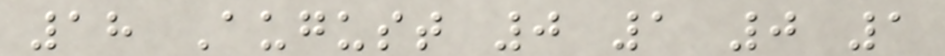18 August 0 1 0 1
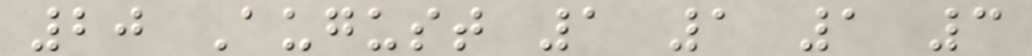20 August 1 1 1 3
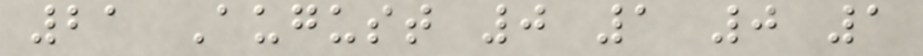21 August 0 1 0 1
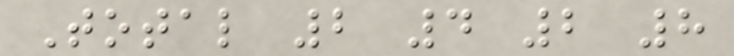Total 2 4 2 8
